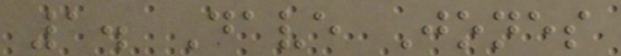1. Dave Jones
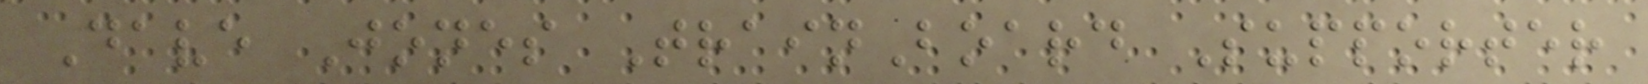Dave Jones TrainBoard Supporter
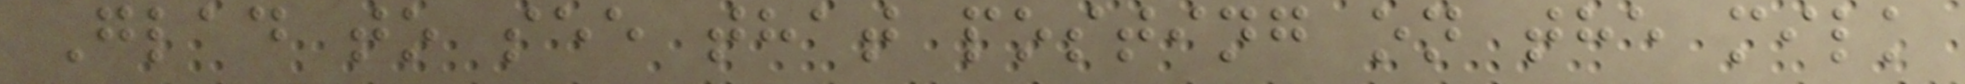Glad to see that posting on the milk
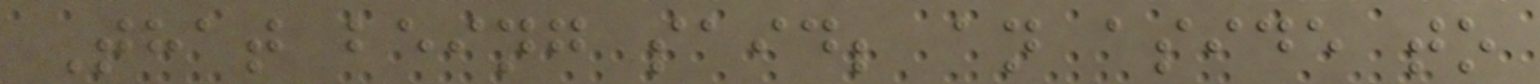That being said; an aside to
